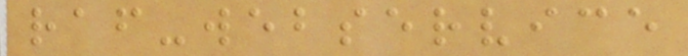raf-webservice
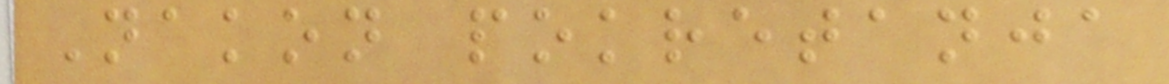Nakon pokretanja
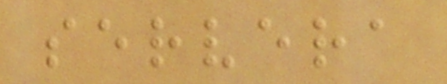servera
